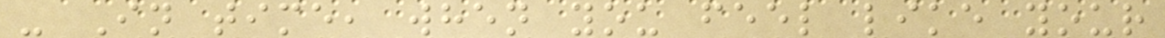- In time, when you feel like your
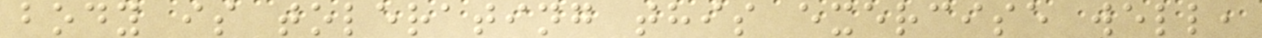body is tolerating this exercise well,
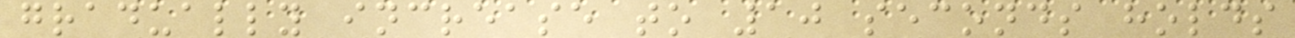gradually increase to 10 seconds holds
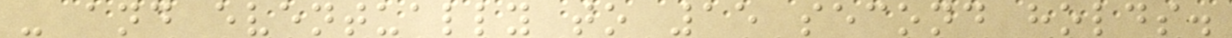- and eventually to 15 second holds.
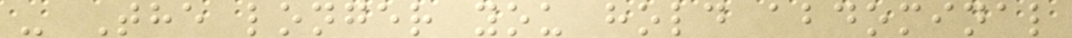- The longer you hold abdominal
